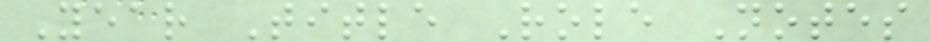Year Title Role Notes
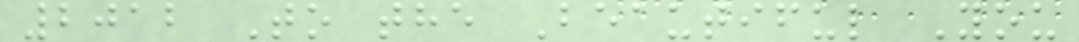2012 To the Beautiful You
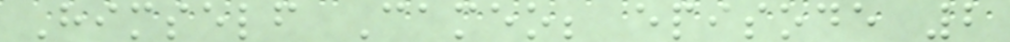Himself Cameo; episode 2
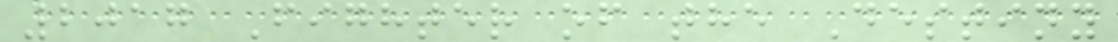2017 Fighter of the Destiny
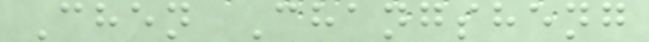Chen Changsheng
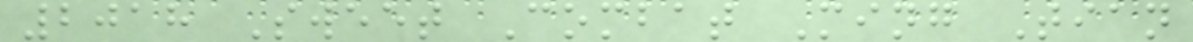2018 Sweet Combat Ming Tian
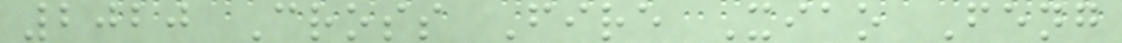2020 Cross Fire Xiao Feng
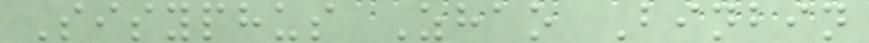Sisyphus Zhao Binbin
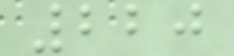220
